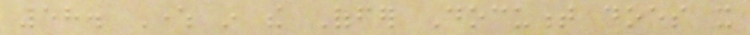58. Where in the Offer Document does it
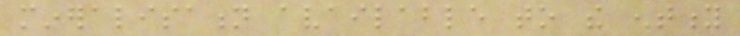mineralisation available to the entity
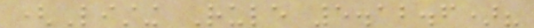(Listing Rule 5.12.6)?
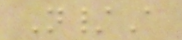N/A
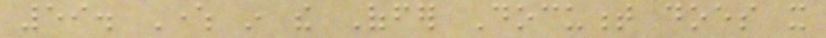59. Where in the Offer Document does it
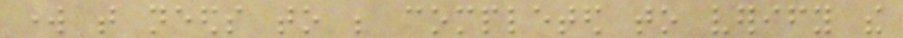work that needs to be completed to verify the
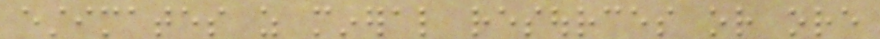estimates as mineral resources or ore
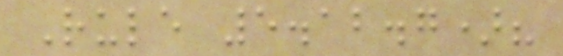Rule 5.12.7)?
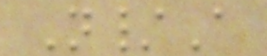N/A
